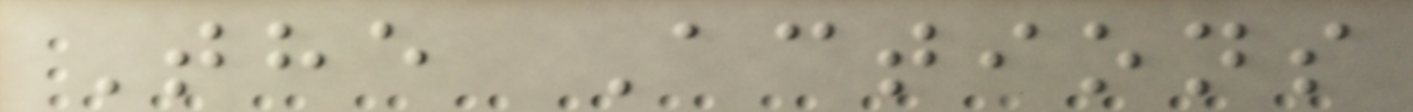The Actions
